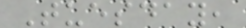Tuesday,
